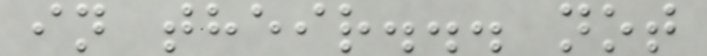in their... not
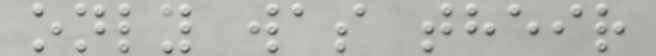only was their
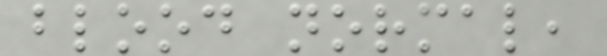blood normal,
